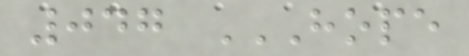047 HOPE
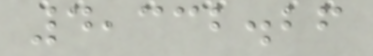4,332.26
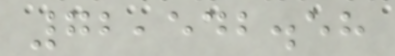72,542.58
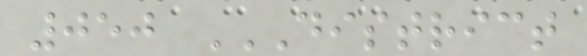050 DISTRICT
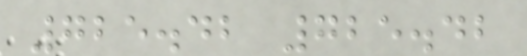725.42 725.42
